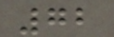72
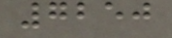7250
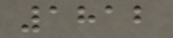1812
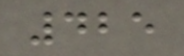425
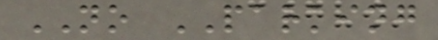NO PARKING
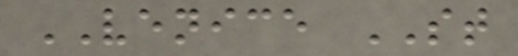VENICE ST
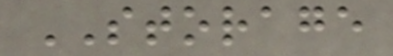STORAGE
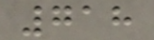718
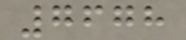7678
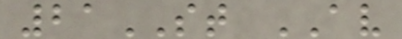21ST AV
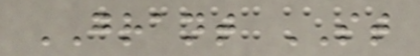GRANT ST
